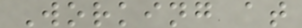Working at
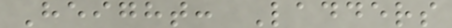Height: Ladders
